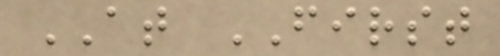AT FIRST
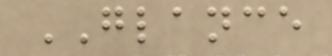GLANCE
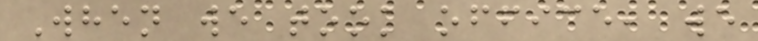When we took office, we
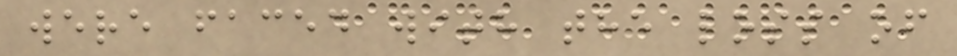were faced with the loss of
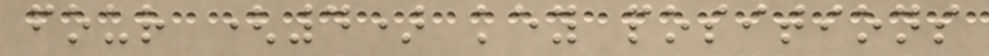four (4) key positions
